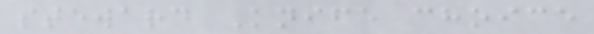steward Knife choice
